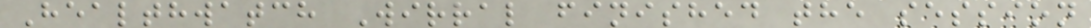Healthwatch Wirral finished the session
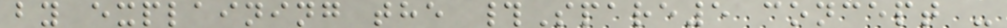by explaining the #Spare5 concept -
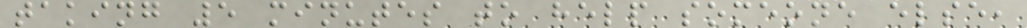taking 5 minutes to help someone else,
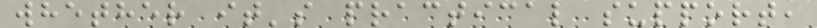whether it's practical support,
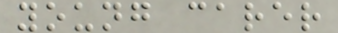young carer
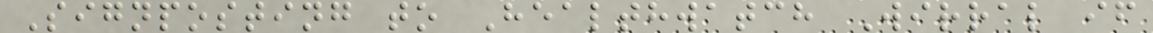Signposting to Healthwatch Wirral if
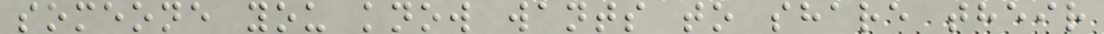someone you know wants to share their
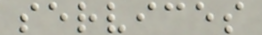services
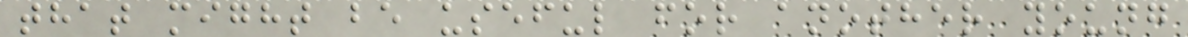that might be useful for another young
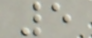5
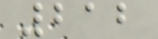212
